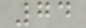74
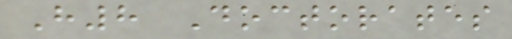H8 Doctorates
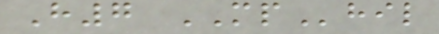H7 MPhil
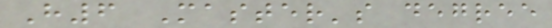H6 Master's degree
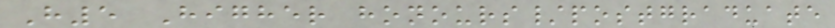H5 Higher honours/postgraduate
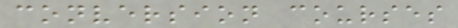conversion courses
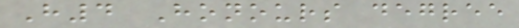H4 Honours degree
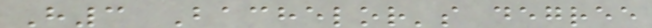H3 Bachelor's degree
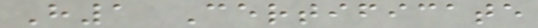H1 Certificate
